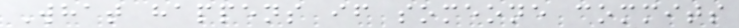What happens if someone commits
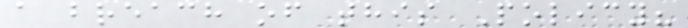a breach of this Policy?
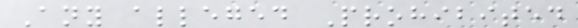Any alleged Prohibited
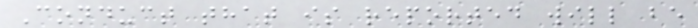Conduct that is reported will be
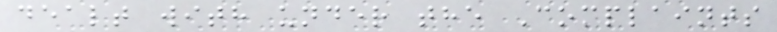dealt with under the Complaints
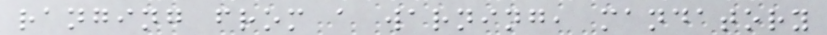ranging from a warning, mandatory
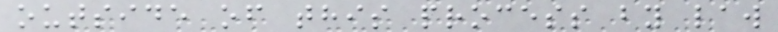outside of this process by law
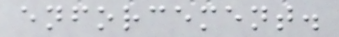enforcement.
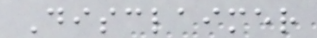Disclaimer
